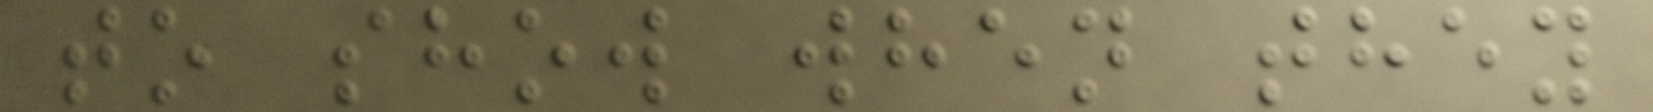to show when they
